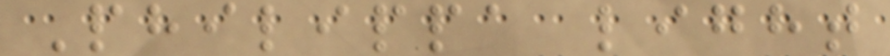Philippa light
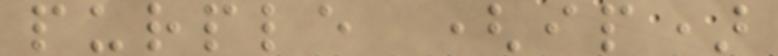purple (ip)
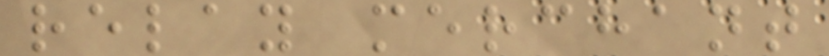relay merchant
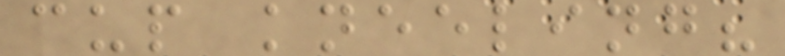cup kneeling?
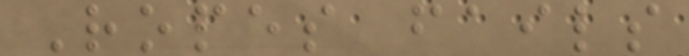Ropes fails
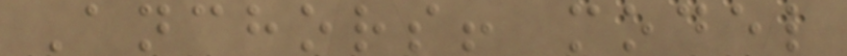Anchors! model
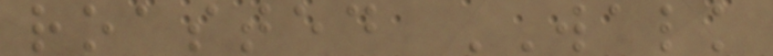roasted WALK
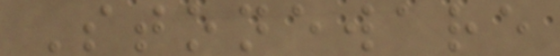Stoneware
